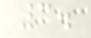3.
